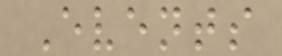Events
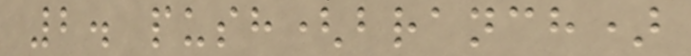2. push(branch)
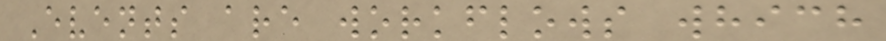Events are workflows which
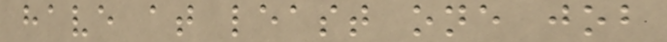have at least one job
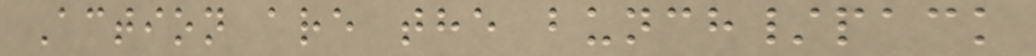Action are the bunch/pack
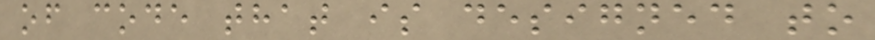of code that is designed to
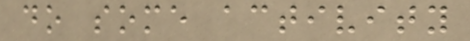do some activity
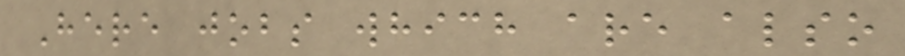Here jobs which are also
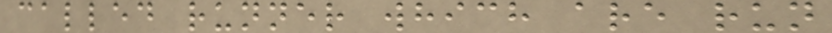called runner which are run
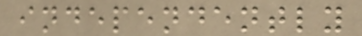independently
